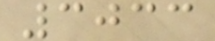3033
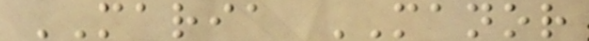MARIA MANOR
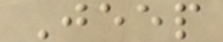Jeep
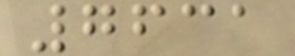7631
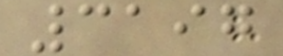3197
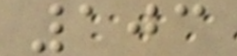103
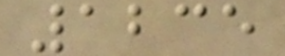1235
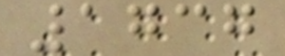1737
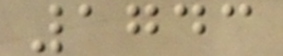1743
